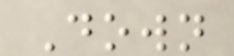Down
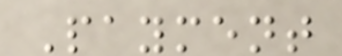Payment
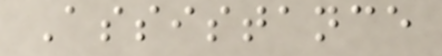Assistance
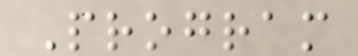Program
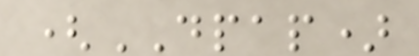(DPAP)
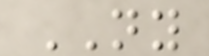NY
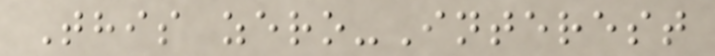This zero-Interest
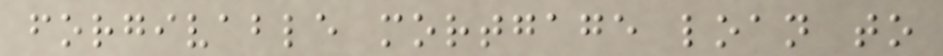forgivable mortgage loan to
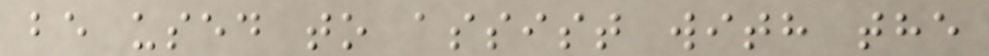be used to assist with the
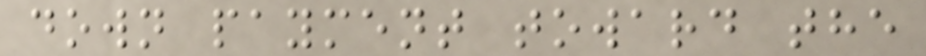down payment toward the
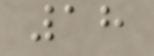18
